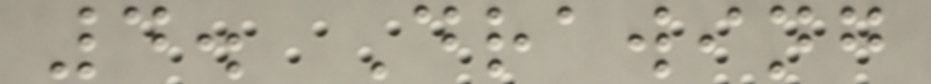4. Drawing
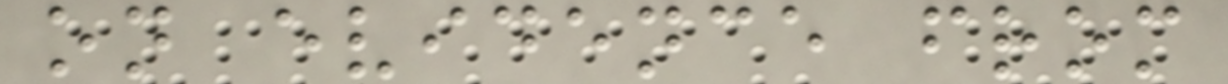on evidence from
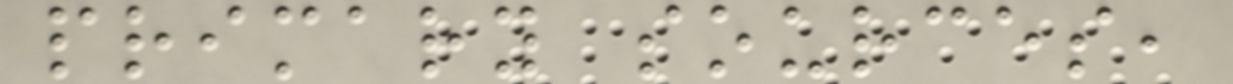primary sources,
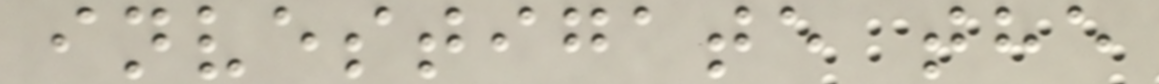investigate the
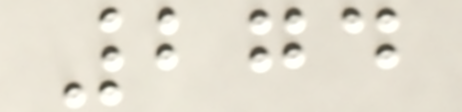274
